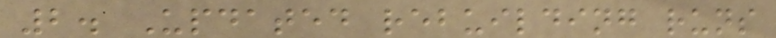2. Updated rebuilding runs
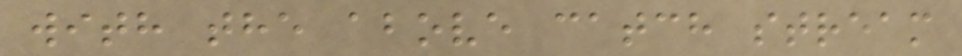with the above catch stream
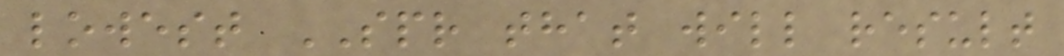lowest SPR that will result
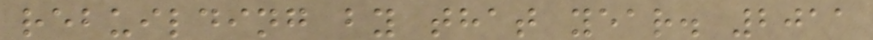rebuilding by that year. 2011
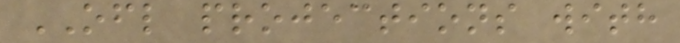OFL projections with
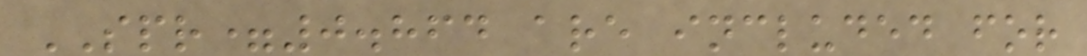SPR=0.864 are included for
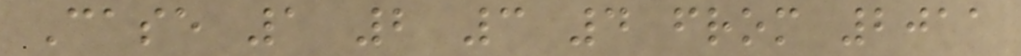Case 1 2 3 4 from 2011
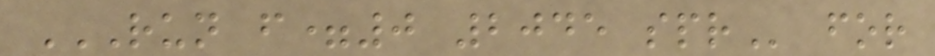RUN F=0 2045 SPR for
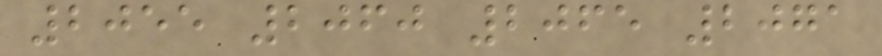2055 2060 2065 2071
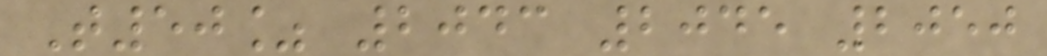T50% 2043 2045 2050
